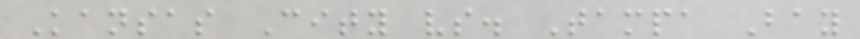Kansas City vs. Tampa Bay
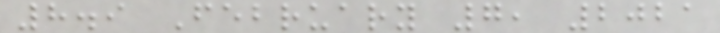8.9 February 7, 2021
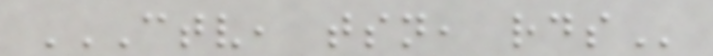CTV, TSN, RDS
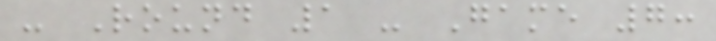- Round 1 - Game 7:
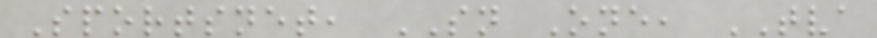Sportsnet, SN One, TVA
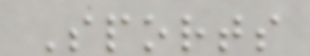Sports
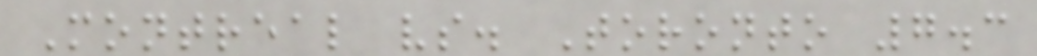Montreal vs. Toronto 7.3
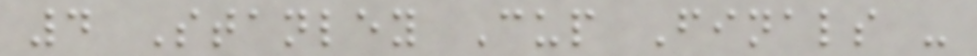4 Stanley Cup Finals -
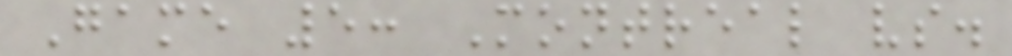Game 5: Montreal vs.
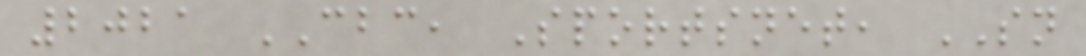2021 CBC, Sportsnet, SN
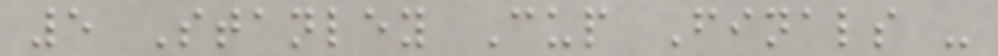5 Stanley Cup Finals -
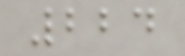224
